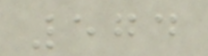574
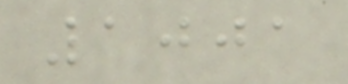1001
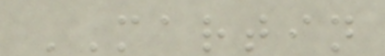MARTIN
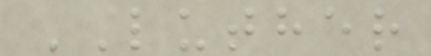LUTHER
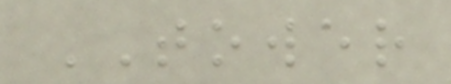TOWER
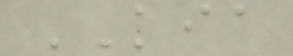KIA
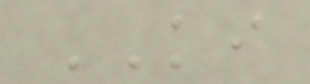KI
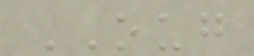OUG
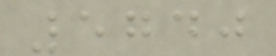5740
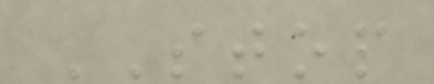STOP
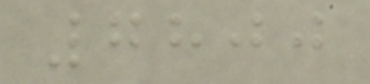7800
